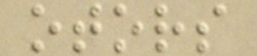otors
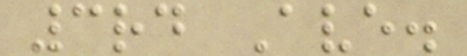3rd Ave.
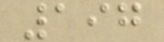197
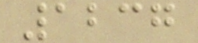1237
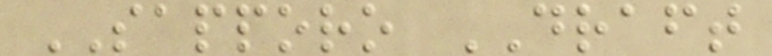SAPPORO DRAFT
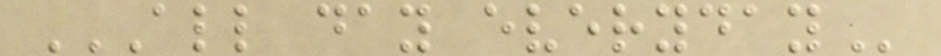ALL DAY EVERYDAY
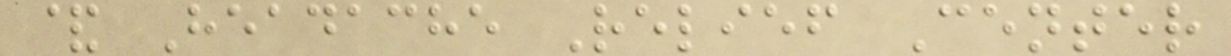& Headache Relief Center
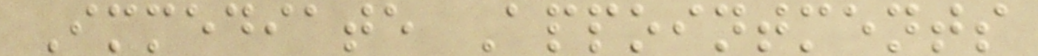Immediate Appointments
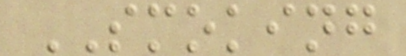SMOKING
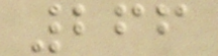266
